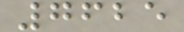7625
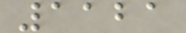1121
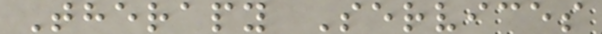Therapy Services
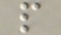p
